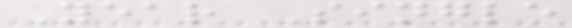Year Single
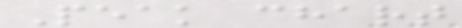Peak chart
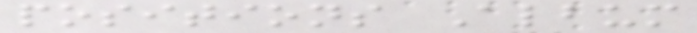positions Album
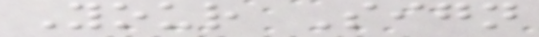Your Sign
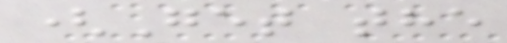(Get the
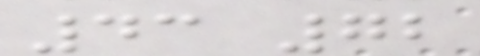43 72
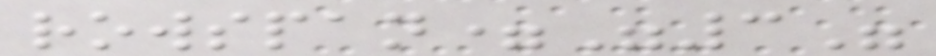rowspan="3"
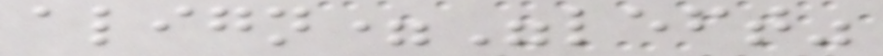align="left"
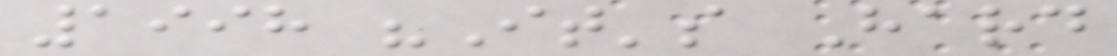1998 "It's Hard
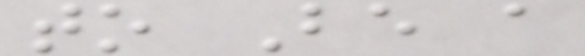to Be a
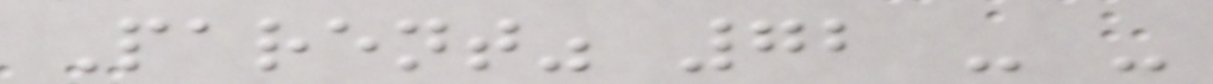Parent" 72 - -
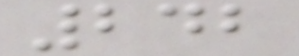242
